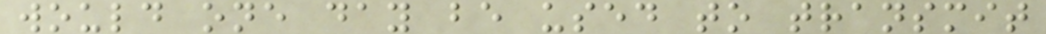would one day be used to transmit
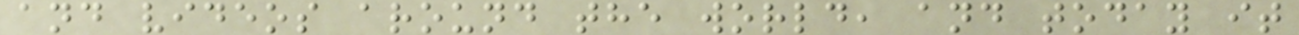and videos around the world, and today it
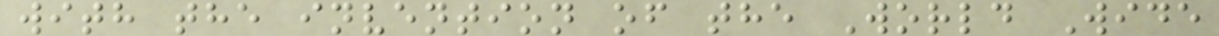with the invention of the World Wide
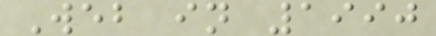Web in 1990
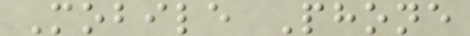Mobile Phone
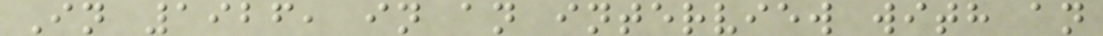In 1926, in an interview with an
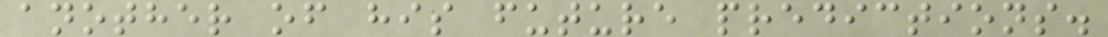another of his future predictions.
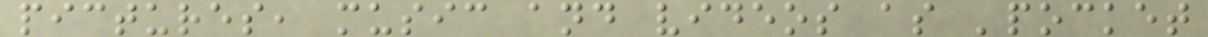pictures, music and videos as 'pocket
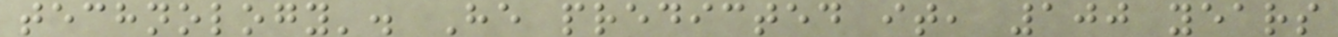technology'. He predicted it, 100 years
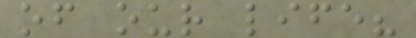of our life?
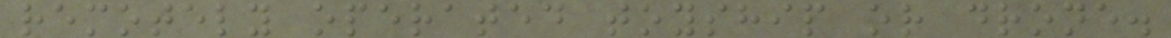remotely operated toyship or drone.
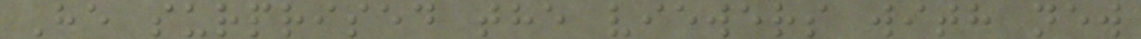He surprised the viewers with new
